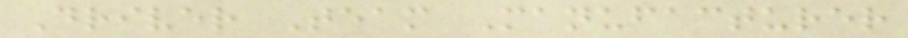Driver Team Manufacturer
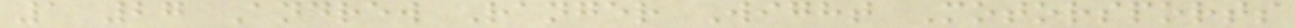1 27 Andrew Ranger Wight Motorsports
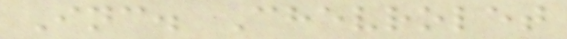Inc. Chevrolet
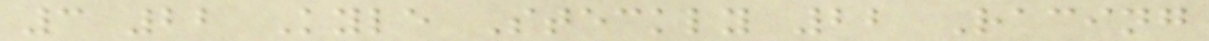3 22 Kyle Steckly 22 Racing
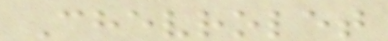Chevrolet
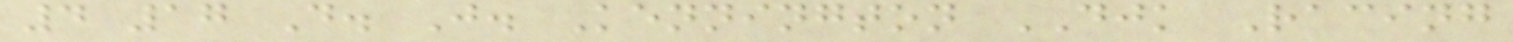4 17 D. J. Kennington DJK Racing
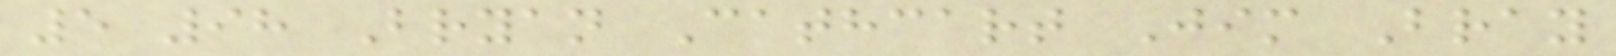5 98 Bryan Cathcart Jim Bray
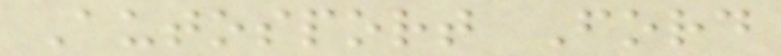Autosport Ford
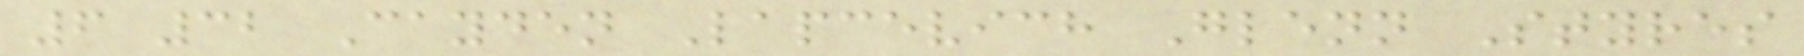6 32 Cayden Lapcevich Glenn Styres
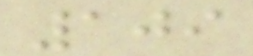109
